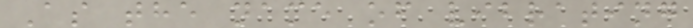As the name of vibrating
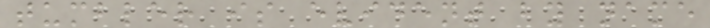tumbler is evident by name
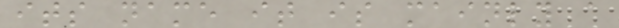its name it is mainly a
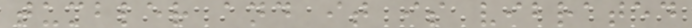tumbler and it is vibrated
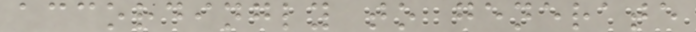accordingly to generate
